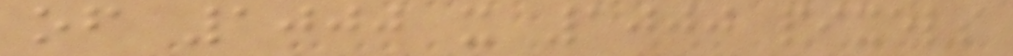of 1000 x 1000 pixels
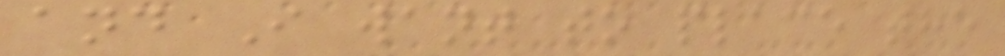and I want to place the
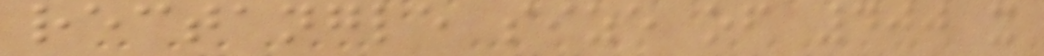rectangle size of 400 x
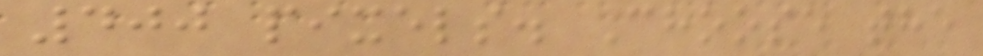400 pixels. Choose the
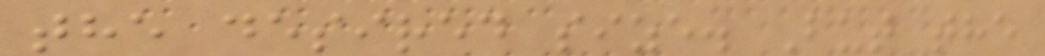the desired size. But the
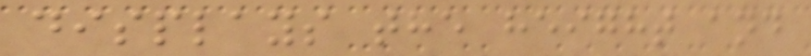displays the height and
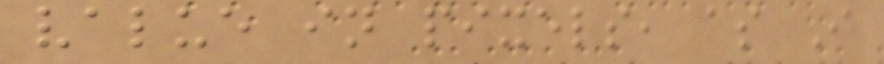value in pixels, as I
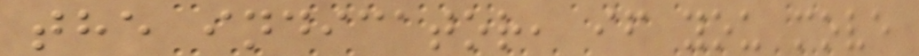the indicator, if you move
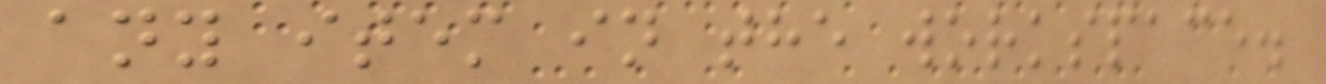any item in the workspace.
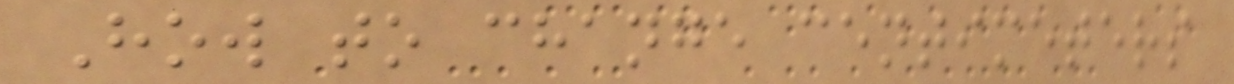How to change centimeters
